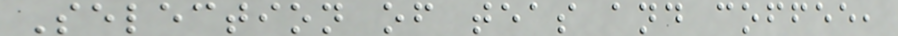Selection of teas and coffee,
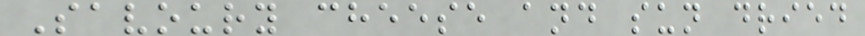Savoury cheese and sun dried
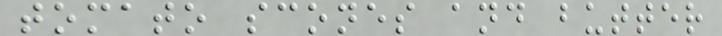tomato scones and butter
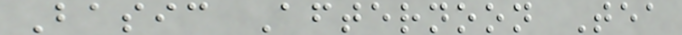Basic Afternoon Tea
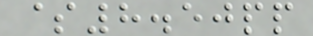$8.50pp
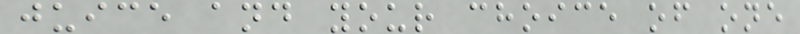juice and your choice of one
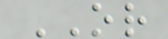OR
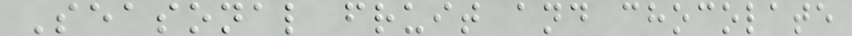Seasonal fruit and chocolate
